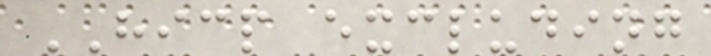HICP excluding
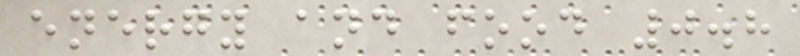energy and food 0.8
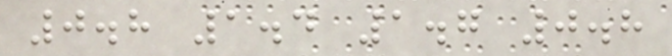0.8 1.4 1.7 0.8
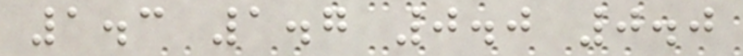1.3 1.7 0.0 0.0
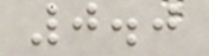0.0
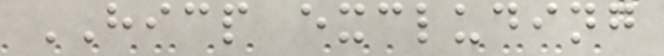HICP excluding
